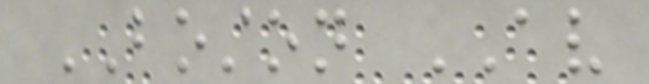BOSTON AV
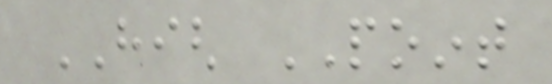HIGH POINT
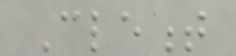Clement
